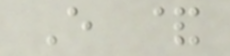E &
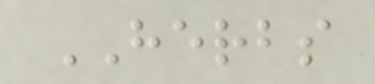HERBS
